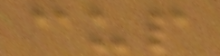cup
